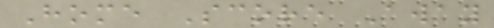Home Score Away
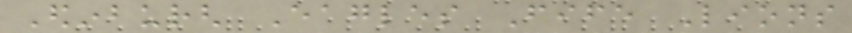Edinburgh Eagles Fife Lions
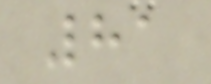81
